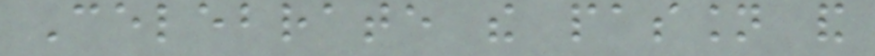Celebrate the passion and
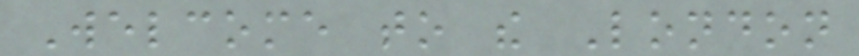Welcome to the London
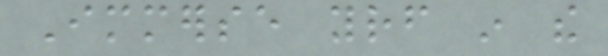Immerse yourself in the
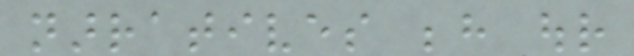narratives behind our
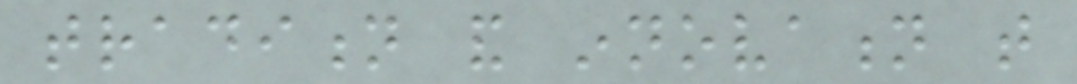tradition and innovation that
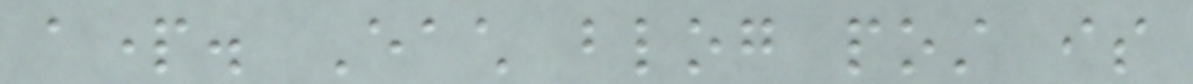apart. Each blog post is
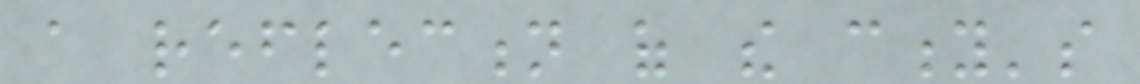a reflection of the city's
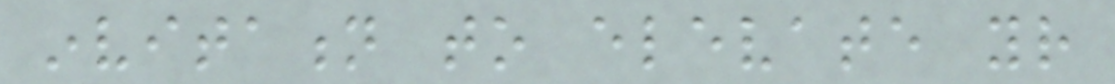invitation to elevate your
